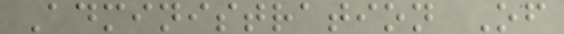Administration Of
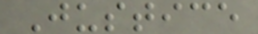Justice
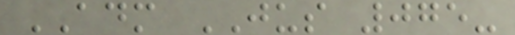ADM JUS 075-
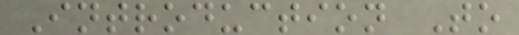Introduction To
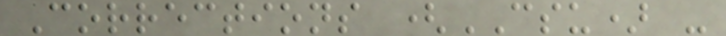Corrections (CSU) -
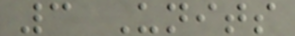3 Units
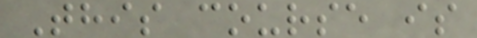This course is
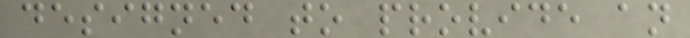designed to provide an
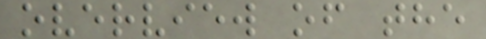overview of the
